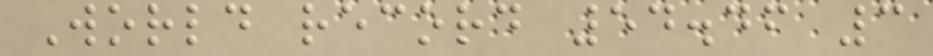World record 54.46 3
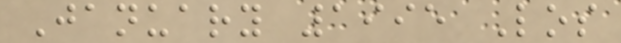January 1995 Los
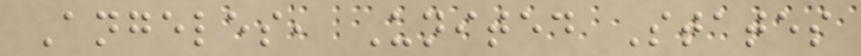Angeles, United States
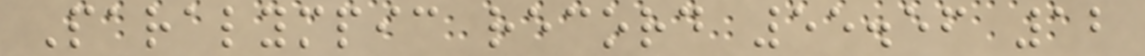Paralympic record 55.56 12
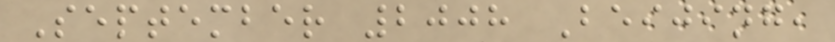September 2008 Beijing,
